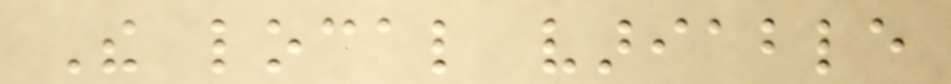The local variable
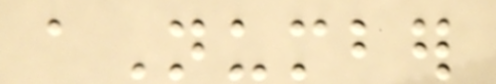aNumber
